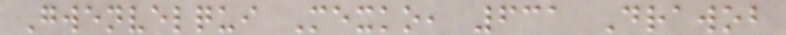Gwenvelqui Mexko, 631 Drawob
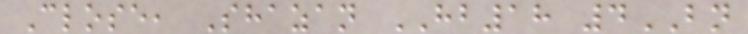Close, Shazan HB18 4BN
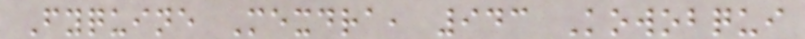Fyquine Mexdra, 943 Kowobqui
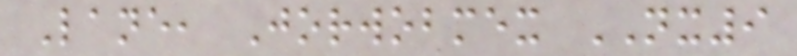Lane, Jorwobmex NX9
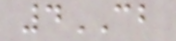4CB
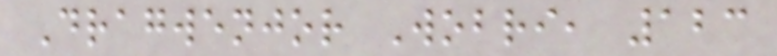Dragwenjor Wobri, 123
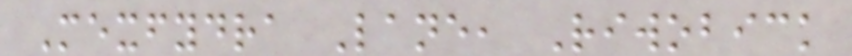Mexfydra Lane, Riwobick
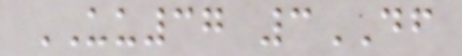UU37 3DF
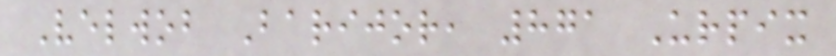Velwob Barijor, 871 Urpix
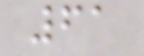61
